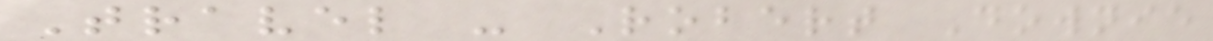Travel - Robert Downie
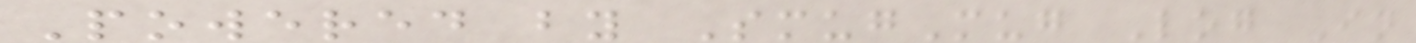Powered by SmugMug Log In
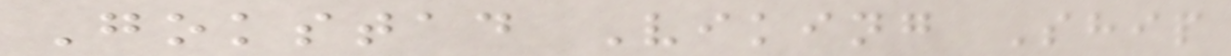Gokstad Viking Ship
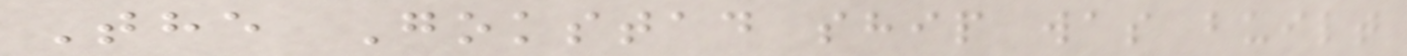The Gokstad ship was built
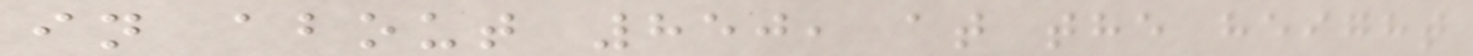in about 850, at the height
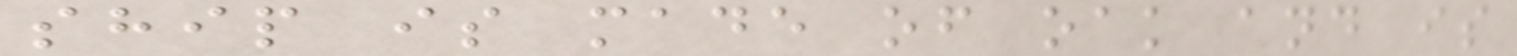ship is made of oak and is
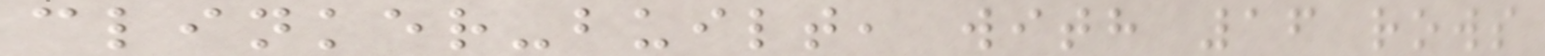clinker-built, with 16 rows
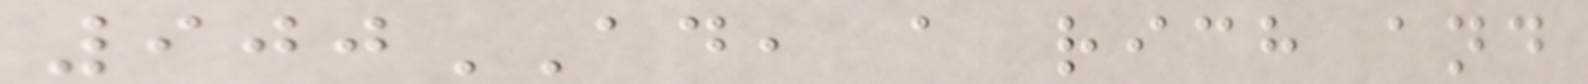900AD, a rich and
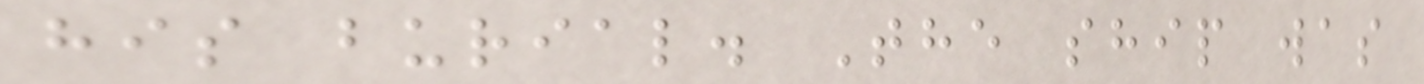his burial. The ship was
